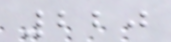220
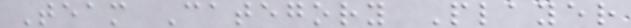Team Category Player
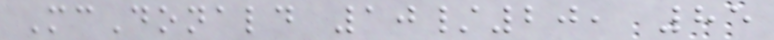McDonald 10/20, 85
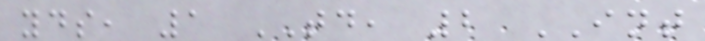yds, 1 TD, 2 INT
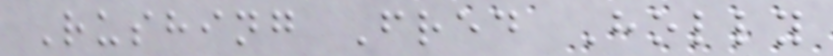Rushing Fred Holly
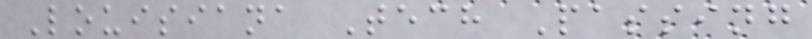Louisiana Tech Passing
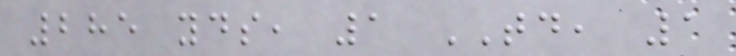285 yds, 1 TD, 1
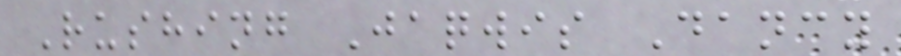Rushing Jaqwis Dancy
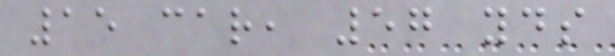15 car, 57 yds
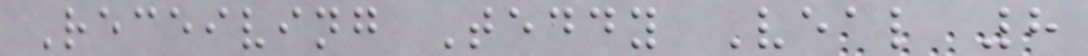Receiving Teddy Veal 8
